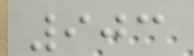903
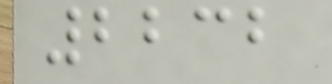2232
